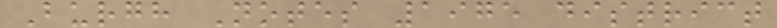Burgh Notes 1975 district
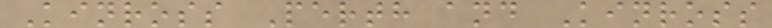Kinross Perth and Kinross
